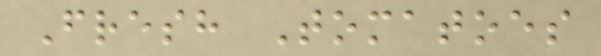Fresh Tomatoes
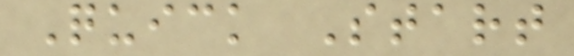Quick Start
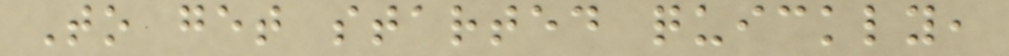To get started quickly,
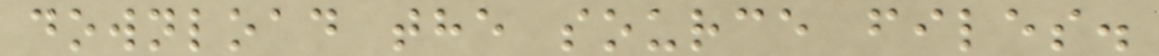download the source files.
